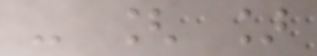- [ ]
